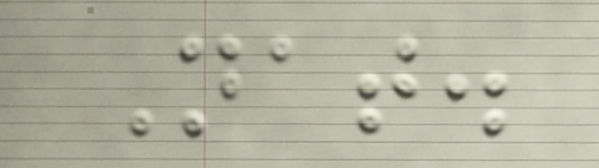Nat.
